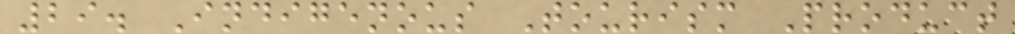29. Indigenous Tourism Product
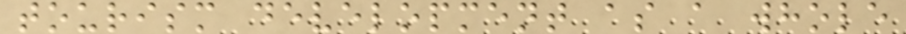tourism development as a whole
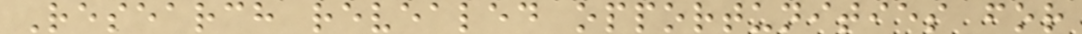Research revealed opportunities for
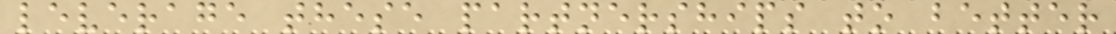leverage these partnerships to better
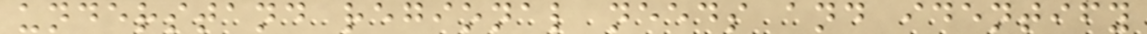understand regional needs and identify
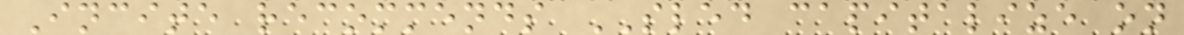Incite recommends SLED capitalize on
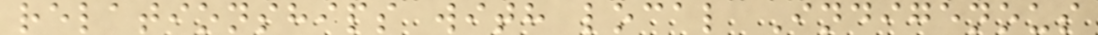relationships with local Indigenous
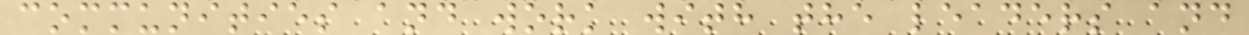communities and work with the leaders and
